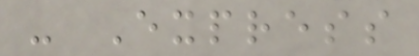- Express
